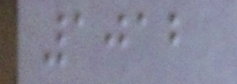1012
